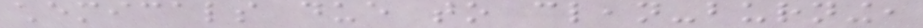chemicals due to clean-burning,
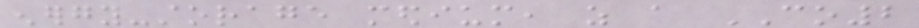energy-storage medium, as a CO2
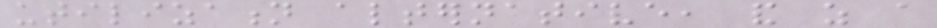utilization alternative, and as a
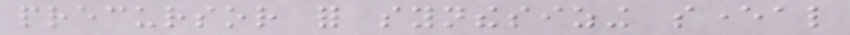precursor for synthesizing several
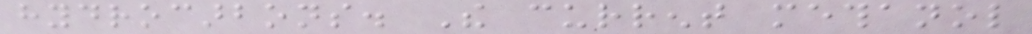hydrocarbons. The current methanol
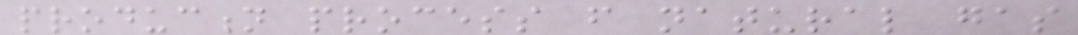production process from natural gas
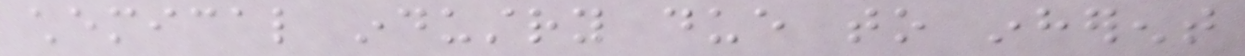chemical industry due to inherent
